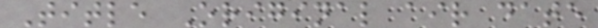Title Original air date
